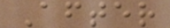After
